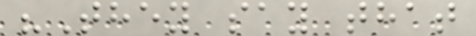"They say that
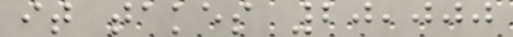it takes 20,000
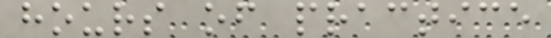hours of practice
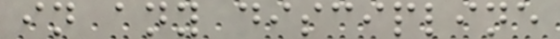in any discipline
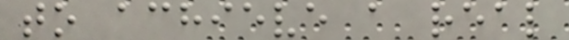to achieve a real
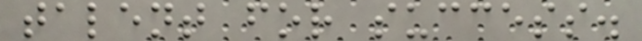talent for success.
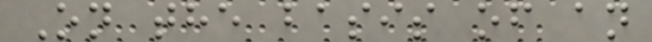On the basis of an
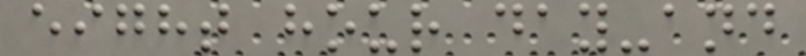eight hour day-and
